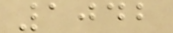1042
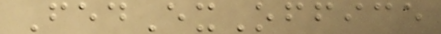FedExOffice
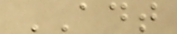ADT
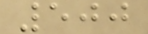500
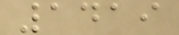1419
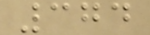374
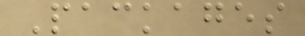Packages
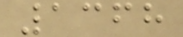1368
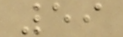59
